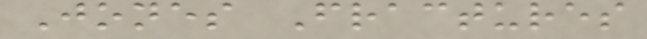Jones Fractures
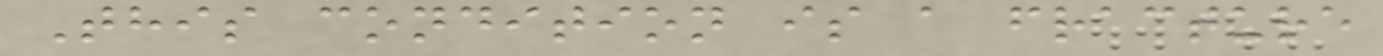This condition is a fracture
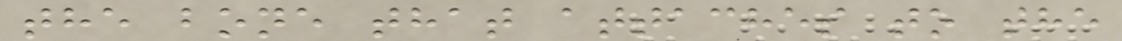the bone that attaches to the
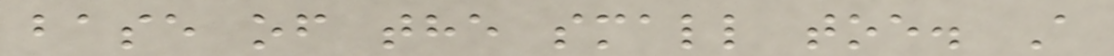base of the small toe. A
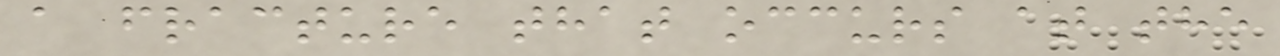a fracture that occurs at the
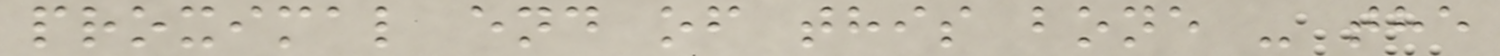proximal end of this bone - the
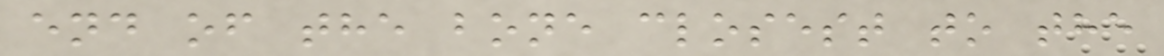end of the bone closest to the
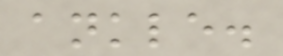ankle.
